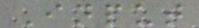Input
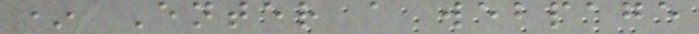* Enter a webpage
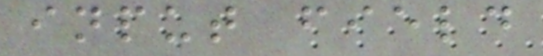input field
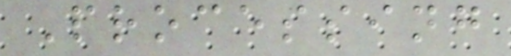Processing
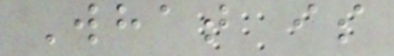What is
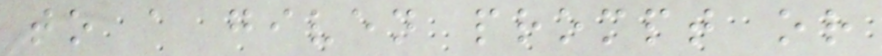to a given prompt or
